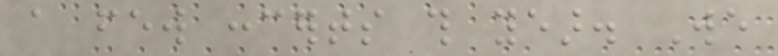a few concerts this year. We
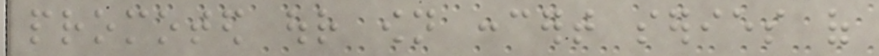promoted our own concert series of
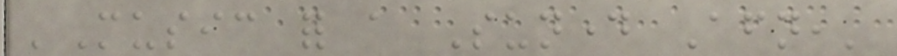'Music for a Sunday Afternoon,'
